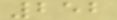252
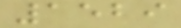1529
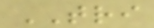TRI
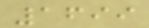1699
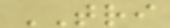TRI
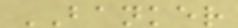BANKER
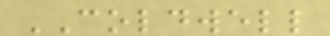COLDWELL
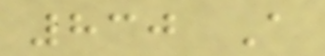830 A
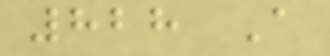828 A
